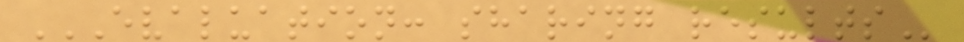EVALUATION: SHARING RESULTS
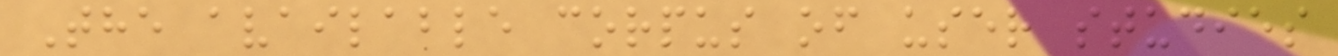The available corpus of user studies
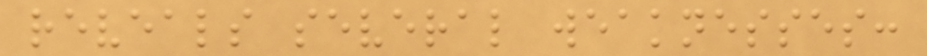reveals several weaknesses:
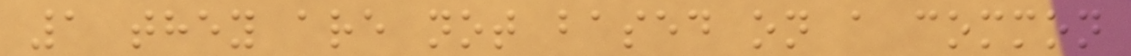1 they are not based on a common
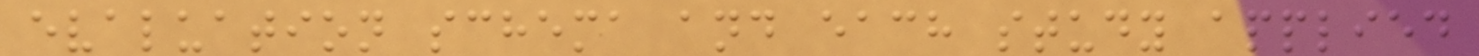evaluation schema and each study applied
